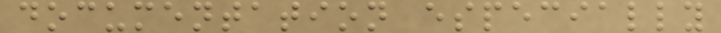documentation especially
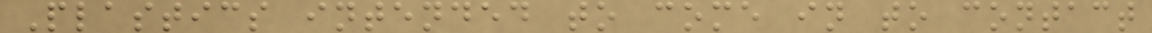Plastics intended to come in to contact
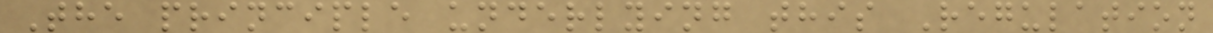The principle underlying this Regulation
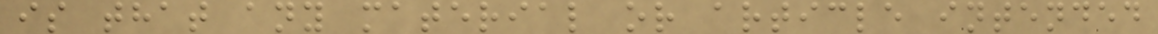is that any material or article intended
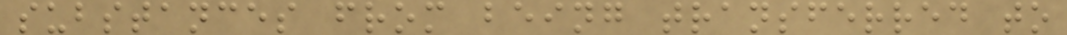substances from being transferred to
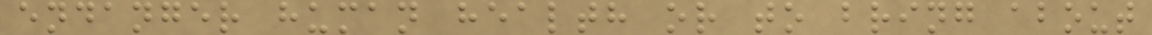endanger human health or to bring about
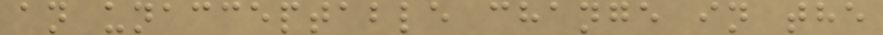an unacceptable change in the
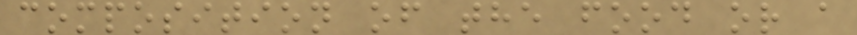composition of the food or a
